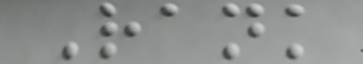Rank
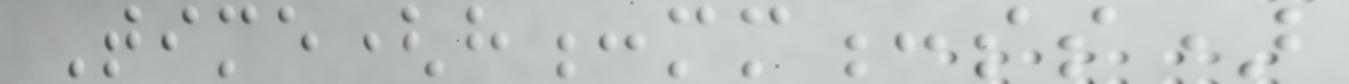Time(h:mm:ss)
